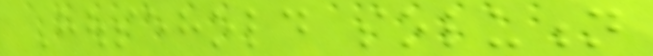Household solution
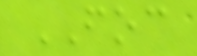FOC
